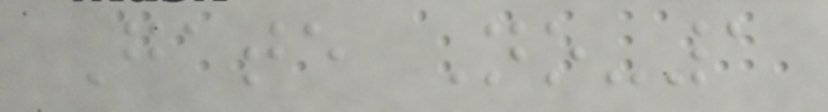Gate No-1
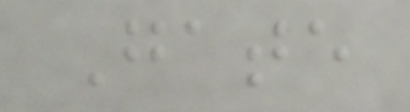Gate
